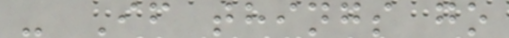- If things go
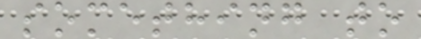something to
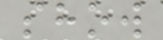show
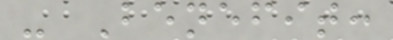- Benefit:
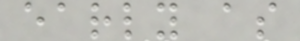early as
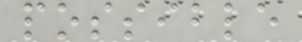possible
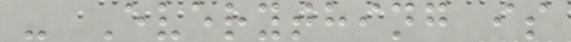- Everything is
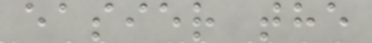easier the
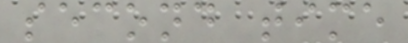second time
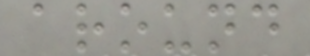around
